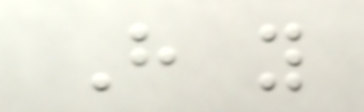Have you
